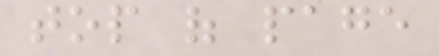top of page
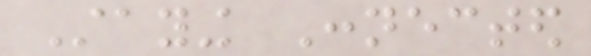Staying Connected
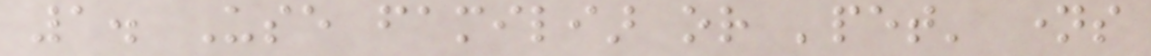1. Use familiar or 'pet' names
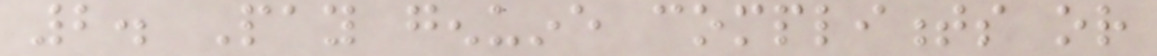2. Pay genuine compliments or
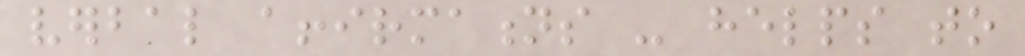verbal affirmations - helps to
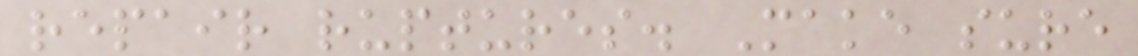repair ruptures. Make sure
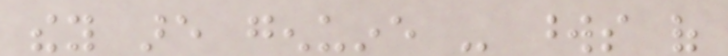they are genuine - words of
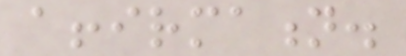affirmation.
